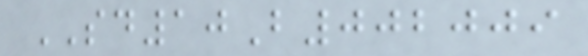SD10B002009
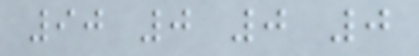90 0 0 0
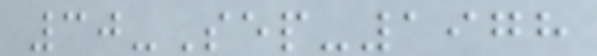30-Sep-1978
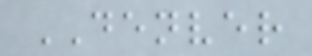DENVER
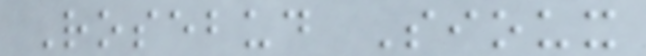Rosebud Sioux
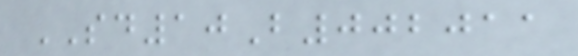SD10B002011
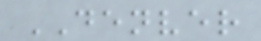DENVER
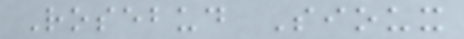Rosebud Sioux
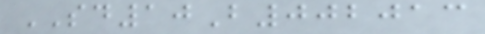SD10B002013
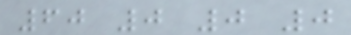60 0 0 0
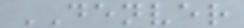DENVER
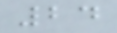24
